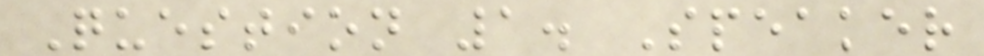Question 1. Speaker
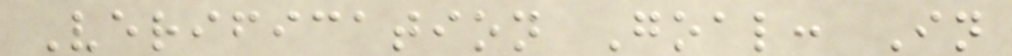Verification Goal: In
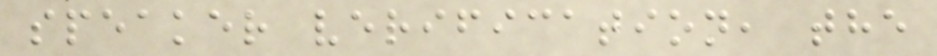speaker verification, the
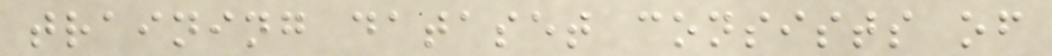training dataset consists of
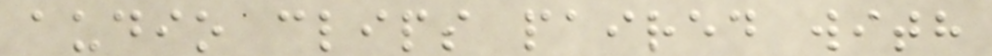audio clips paired with
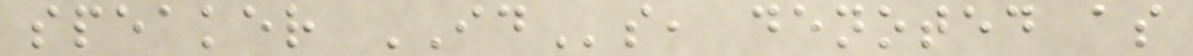speaker IDs, denoted as
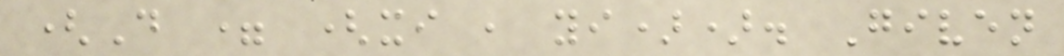(D = (xi , yi)). Given
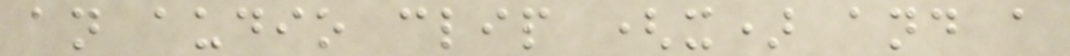an audio clip (x) and a
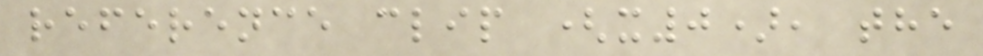reference clip (x0), the
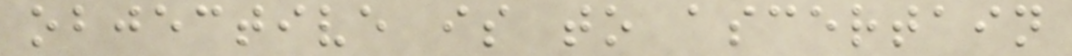objective is to ascertain
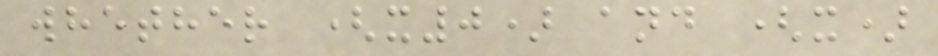whether (x0) and (x)
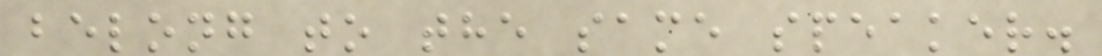belong to the same speaker.
